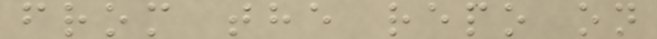from the repo on
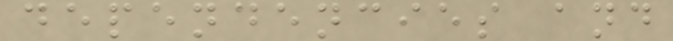dependencies and
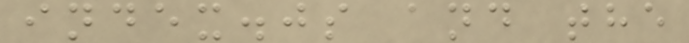index.js and the
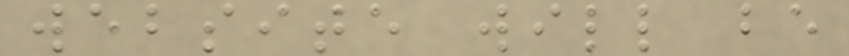website will be
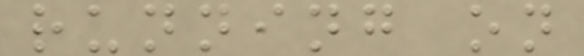running on
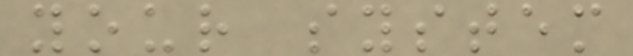your system
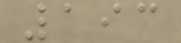193
